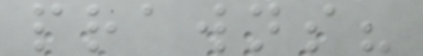prawns?
